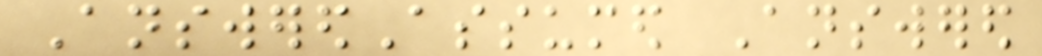AnsweredAssumed Answered
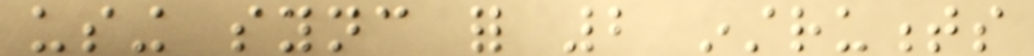using sync for 2 instruments
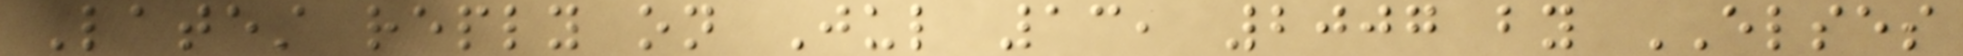Latest reply on Jul 13, 2007 by ELSES
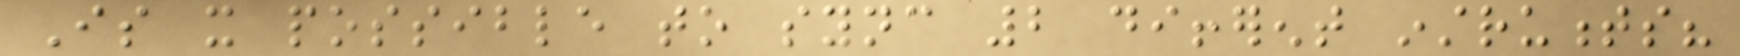Is it possible to sync 2 different instruments?
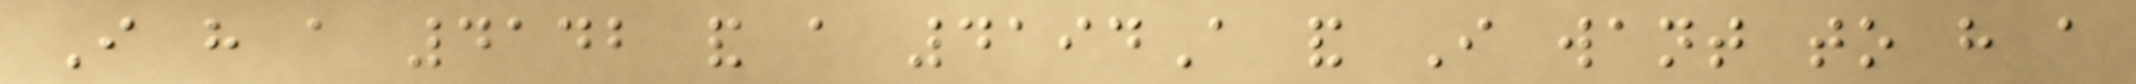I have a 4142 and a 4194A and I want to have a
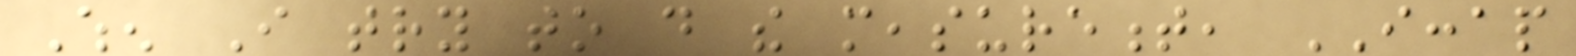When I try to do the measurement, ICCAP
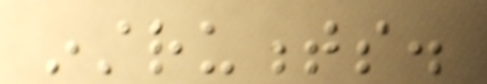instruments.
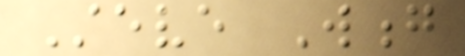Steve Wong
